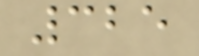325
